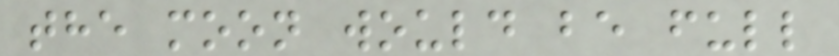the moon would be full
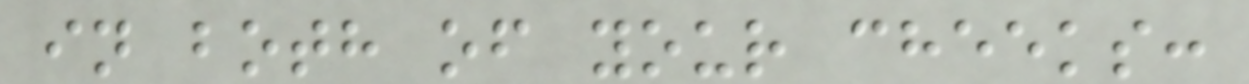in both of your cheeks:
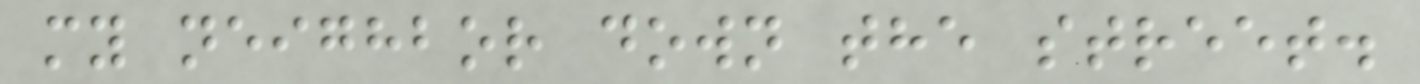my neighbor down the street.
